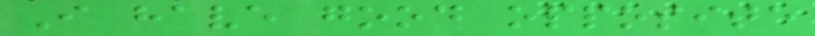I have good opposite
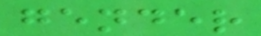gender
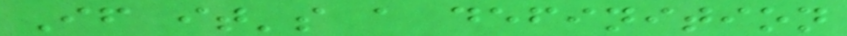If it's a definition
